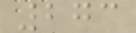273
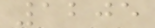1205
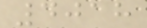4018
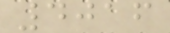4016
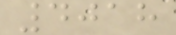4018
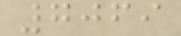7069
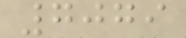7079
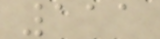111
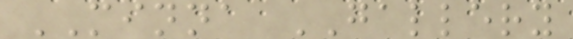MINNA GALLERY
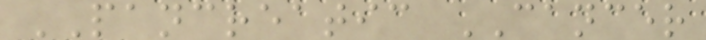PANCREATIC CANCER
